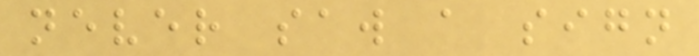never saw a sign
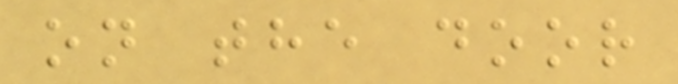on the door
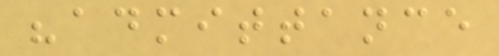"admittance
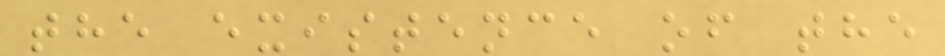the existence of the
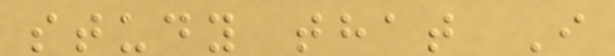study that I
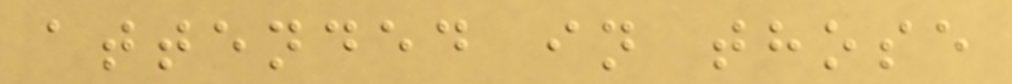attended in those
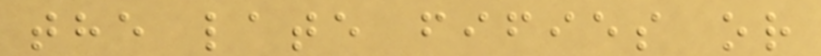the late fifies or
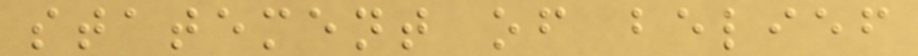statement of belief
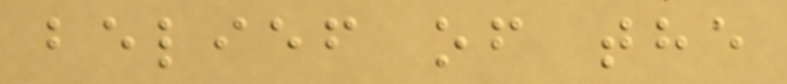belief of the
